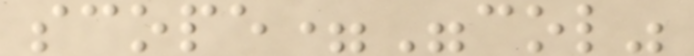scope="col"
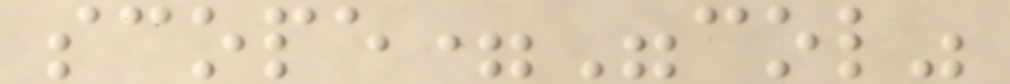scope="col"
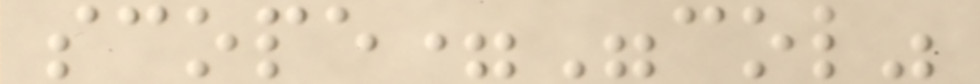scope="col"
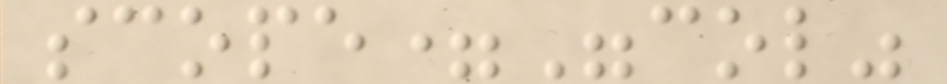scope="col"
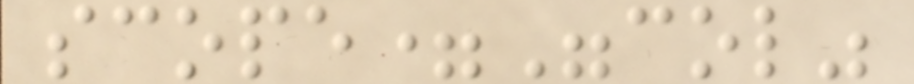scope="col"
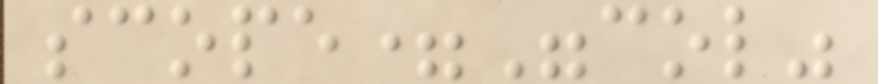scope="col"
